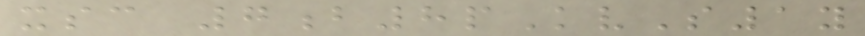xsc 7b8pKvS1y
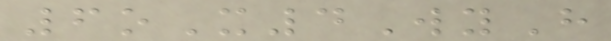6oX4WyH
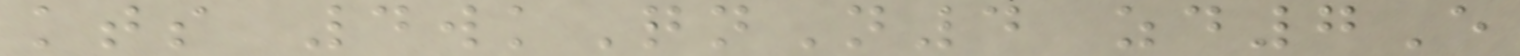kts 4wkQnN4 zd7E
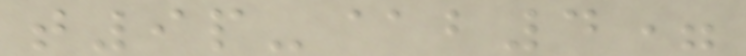t9p-@b4=
